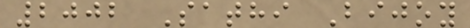2002 Sathi Bijoy
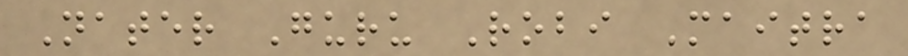Nater Guru Robi Maitra
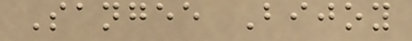Sangee Bijoy
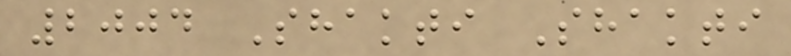2004 Shakti Shakti
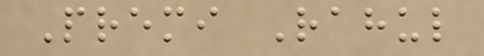Premi Rahul
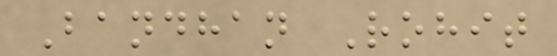Bandhan Rohit
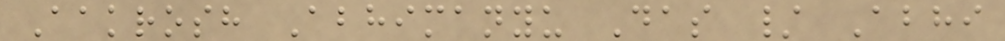Aakrosh Abhimanyu Das / Abhi
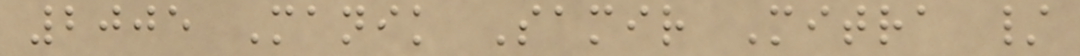2005 Manik Samir Mitra /
